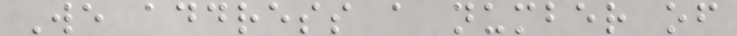We address a number of
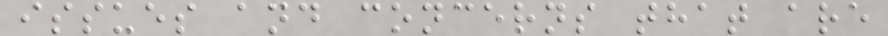issues and concerns that are
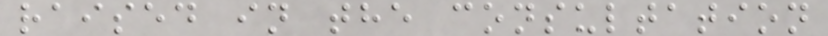raised in the consultation
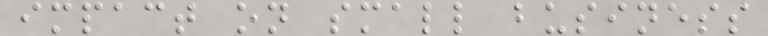impact on small business
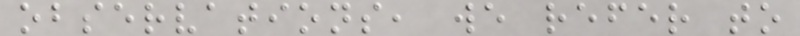observations, we refer to
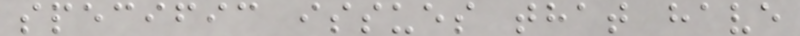specific issues that have
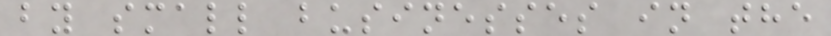by small businesses in the
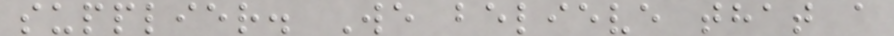supplier. We believe that a
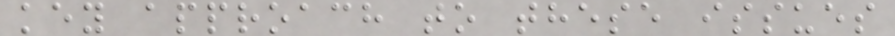key approach to these issues
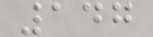147
